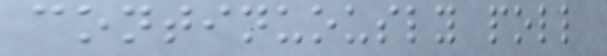continuously poll
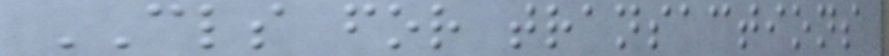CLS for transactions
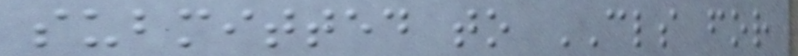submitted to CLS for
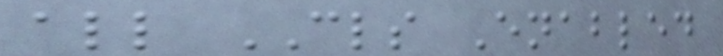all CLS Enabled
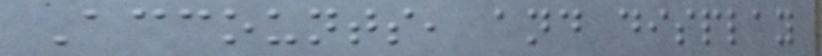Accounts, and display
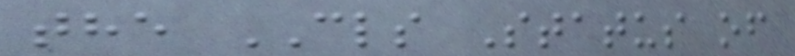the CLS Status of
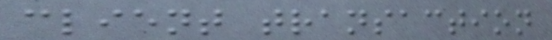client transaction
